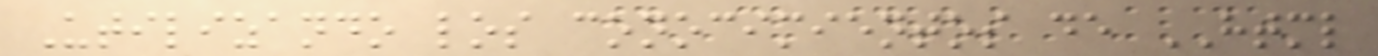Utilizando los conocimientos de HTML
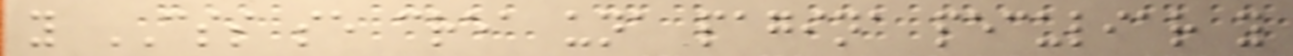y CSS se crea una pagina peculiar y
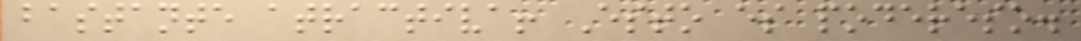bastante atractiva! Esto es podereso.
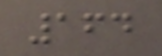164
